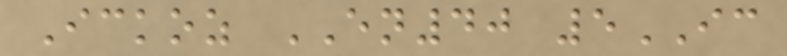Ickoz EN40 5IC
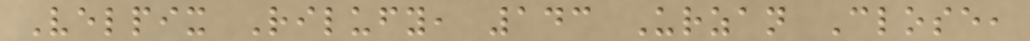Velpix Rilufy, 143 Urzan Close,
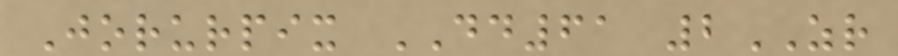Jorurpix DD61 2ZR
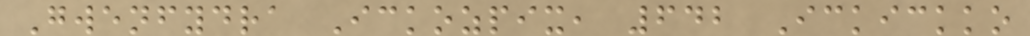Gwenfydra Ickozpix, 642 Ickickko
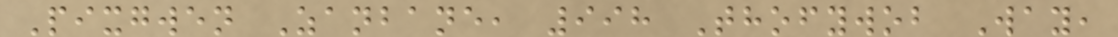Pixgwen Zanbane, 998 Thofywob Way,
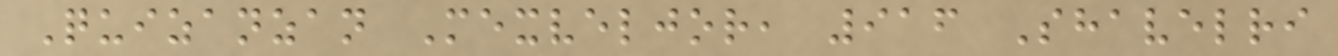Quizanzan Mexveljor, 916 Shavelri
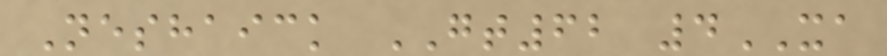Neshaick GT62 4XA
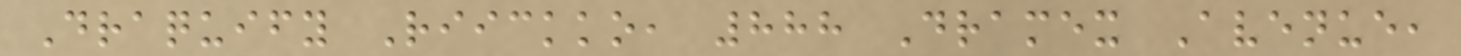Draquify Riickko, 888 Dramex Avenue,
